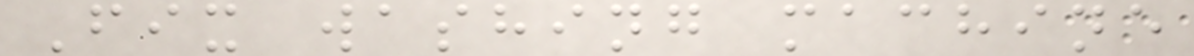Fix washing machine
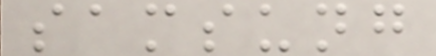samsung
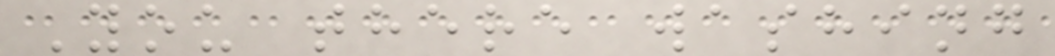You there washing
